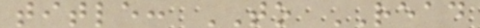title: TO READ
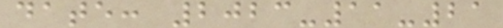date: 2023-11-21
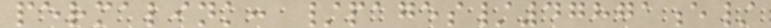permalink: /pages/47871e/
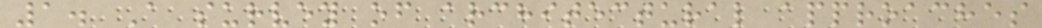1. A survey of architectural approaches
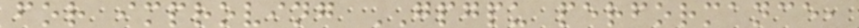for improving GPGPU performance,
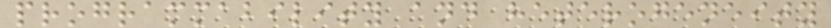programmability and heterogeneity
